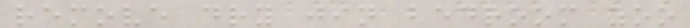remove dry jin bedroom zoo
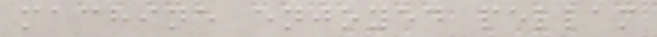machine enjoyed pellam
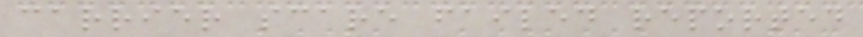carrier scare failed reported
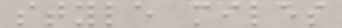style miles
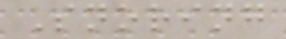Snoring
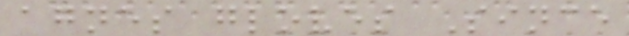agnes gloves Since
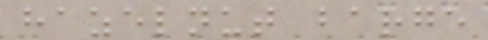hazelnut barge
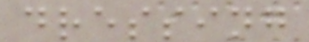dressing
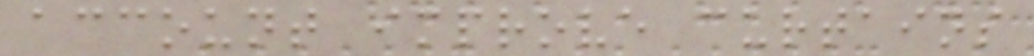account improve curtains
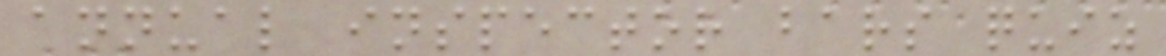annual inspector bars quiz
